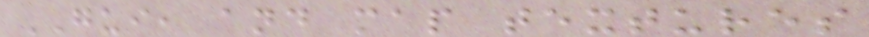GUI, and map textures
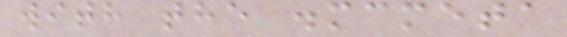with the .mcmeta
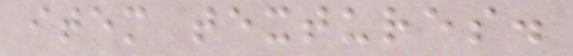item textures.
